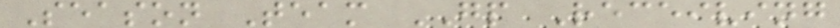Season Team GP Receiving
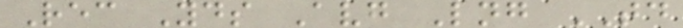Rec Yds Avg Lng TD
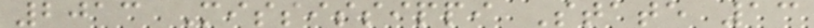2013 Mississippi State 13
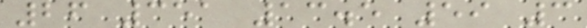26 351 13.5 59 3
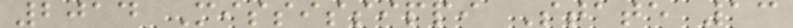2014 Mississippi State 13
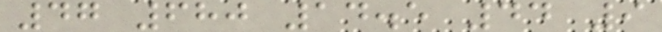47 680 14.5 44 9
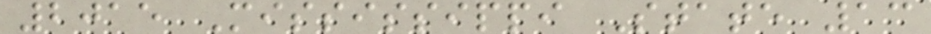2015 Mississippi State 13
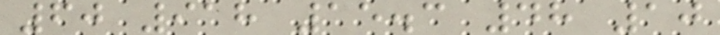60 918 15.3 48 10
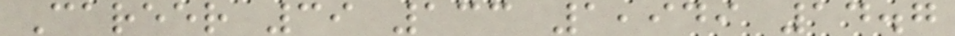Career 39 133 1,949 14.7
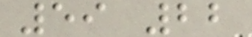59 22
